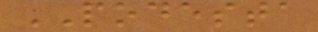PODESTA
